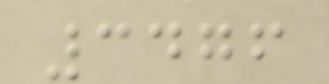3476
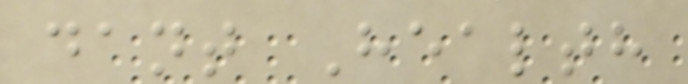dant Health
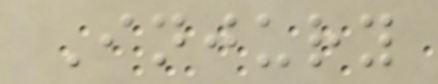Injury
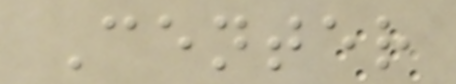Center
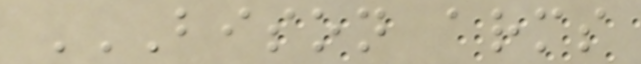BISON ARMS
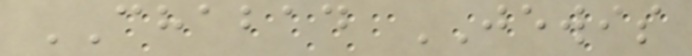CHABAD JEWIS
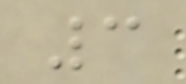3
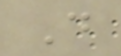D
